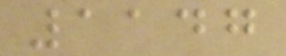1147
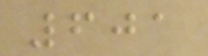601
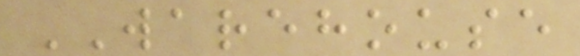WAREHOUSE
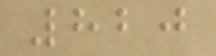820
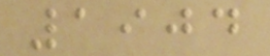1904
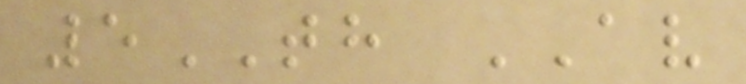5TH AV
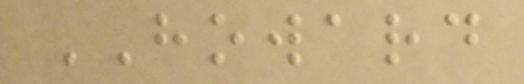HOWARD
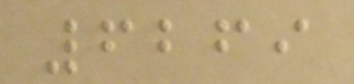6269
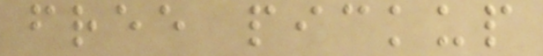free pickup
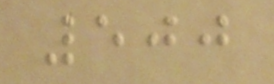500
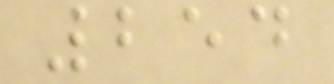254
